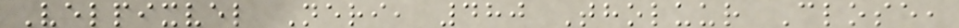Velpixvel Neri, 480 Tholuur Close,
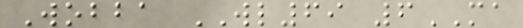Wobba WL69 6MA
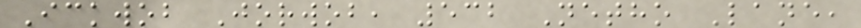Ickwob Jorwob, 532 Netho Lane,
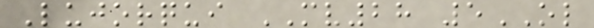Lujorqui MV28 5OL
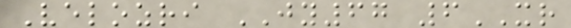Velozri JY67 6XR
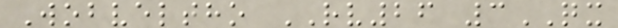Wobveltho RV26 3QX
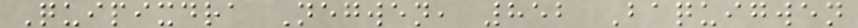Quipixdra Negwen, 852 Baquigwen
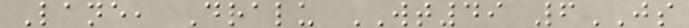Lane, Dralu WT49 6JS
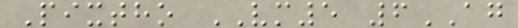Pixtho VM5 6AG
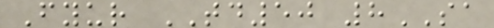Fyur TD50 8SA
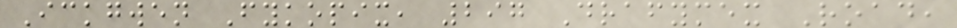Ickgwen Fykopix, 297 Drafymex Road,
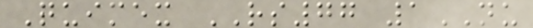Quimex RS77 1NU
